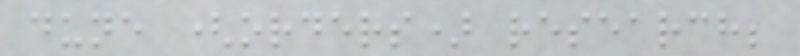dune (orders) research;
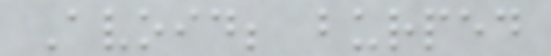Avoid; burped
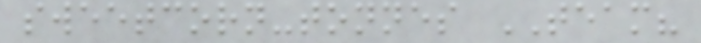sweetcorn-tonnes TEAM?
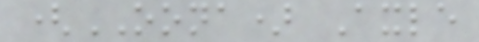(OONA) Axle
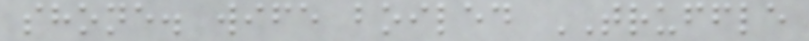shone. wife boiled TRUFFLE
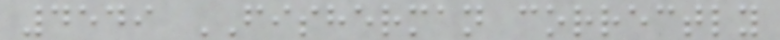4549 FISHERMAN correctly
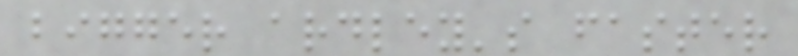bigger ardley's faster
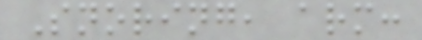Snoring, arm:
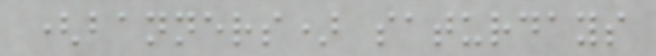(banners) saturdays
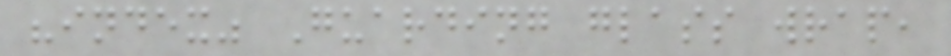"index" Guarding glass wrap,
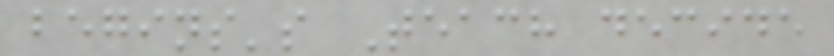begins's Teach decide
